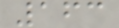163
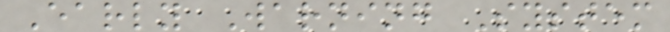Early Warning System
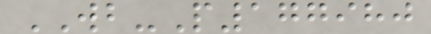WB-P177980
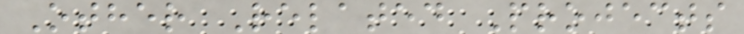Other Related Projects
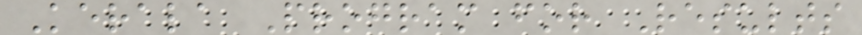Kerala Program for Results
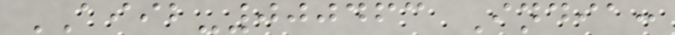AIIB-000463 India:
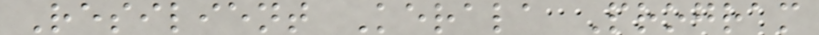Resilient Kerala Program
